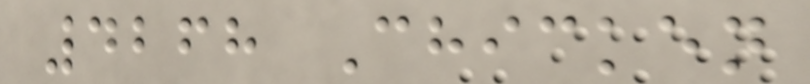4268 Chicken
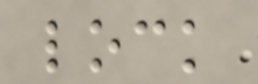lock
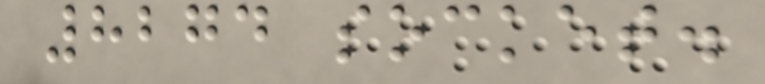8274 socket.
